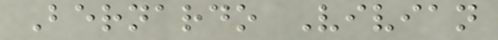Bernardo Vivian
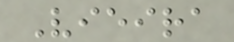Vieira
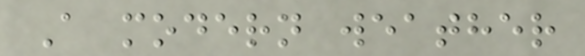A modern weather
